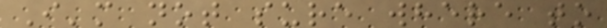I'm not sure where to
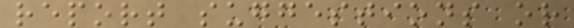report suggestions or
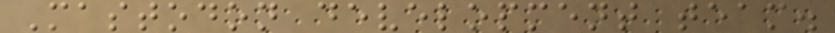Mastodon development team.
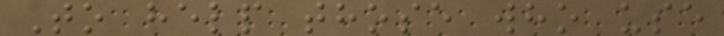To help those who use
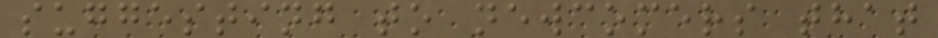suggesting to newcomers that
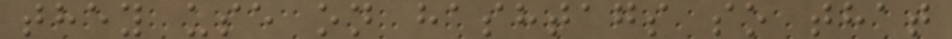they use on hashtags so that
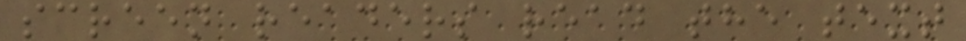screen readers read the text
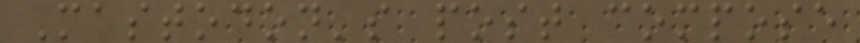Mastodon's post compose
